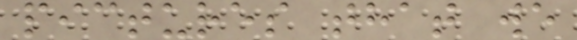pictures that we
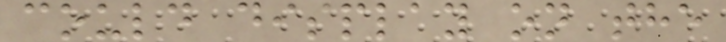could display on the
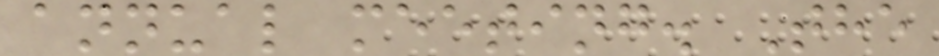annual meeting. The
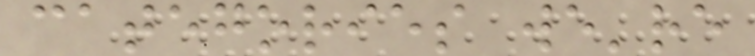categories we're
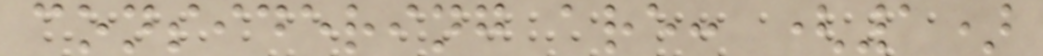considering are: (1)
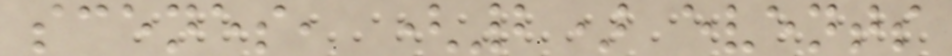scenes, (2) events
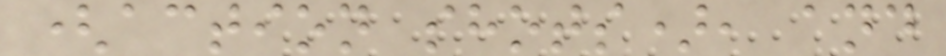(action shots), and
